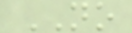NO
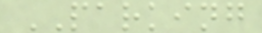PARKING
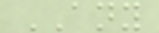ANY
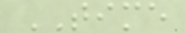TIME
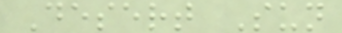Desert Sun
